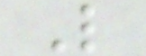L
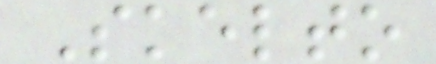Skelto
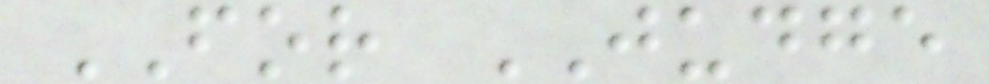FOR JUDGE
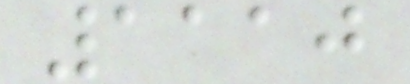1110
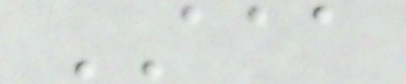AAA
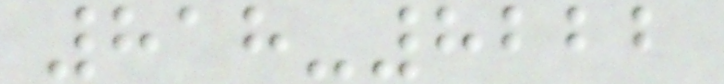818-8222
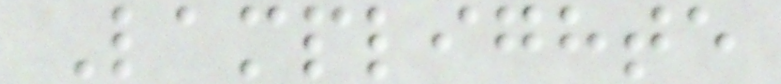Lamplighte
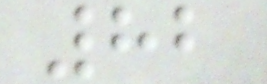82
